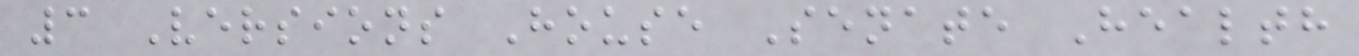3 Versions House Senate Health
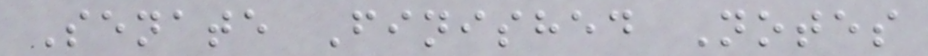Senate Finished Notes
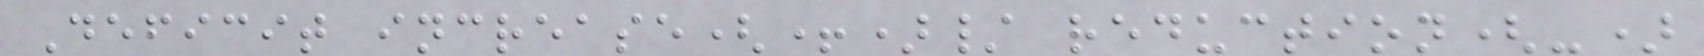Deficit increase(+)/ reduction(-)
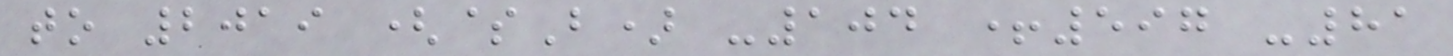to 2019 ($B) -104 +597 -81
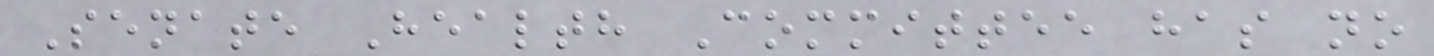Senate Health Committee has no
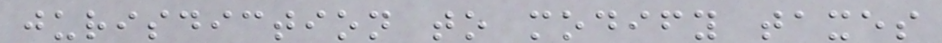jurisdiction to modify taxes
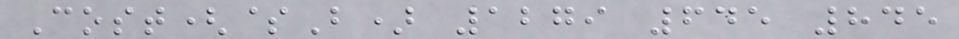Cost($B) 1279 645 845
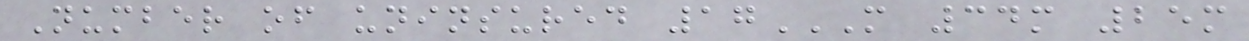Number of uninsured 17M 34M 25M
